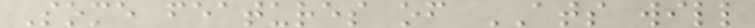Some features of ATS will
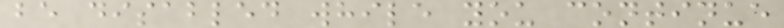be disabled while you continue
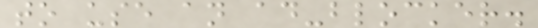to use an ad-blocker.
